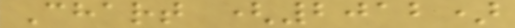Chart (2012)
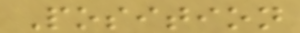Position
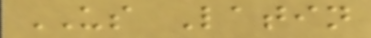US Latin
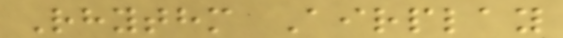Rhythm Airplay
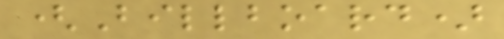(Billboard)
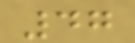47
